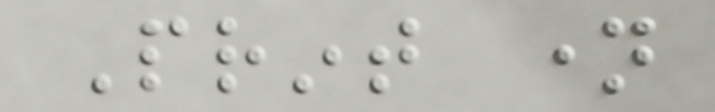Print name
